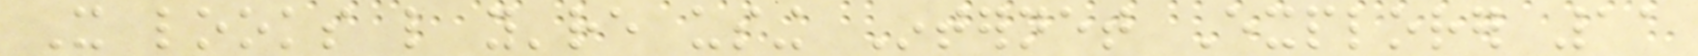It looks like you're using Internet Explorer 11
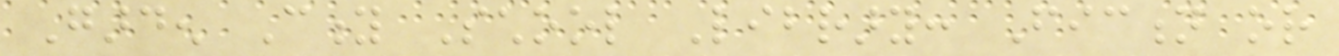Garden City School Library: Fiction or
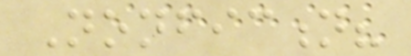Nonfiction?
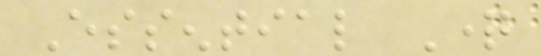Essential Question
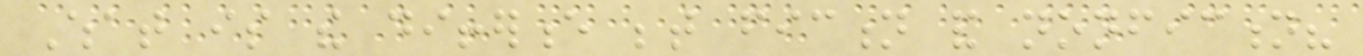What is the difference between fiction and nonfiction?
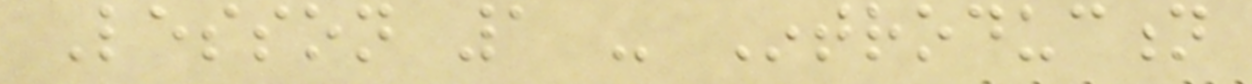Lesson 1 - Introduction
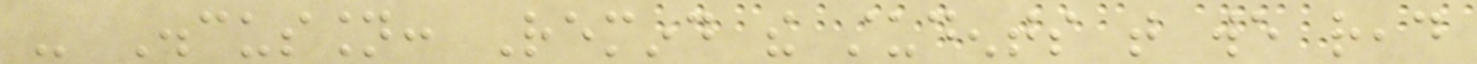- Discussion: Remind the students that we read
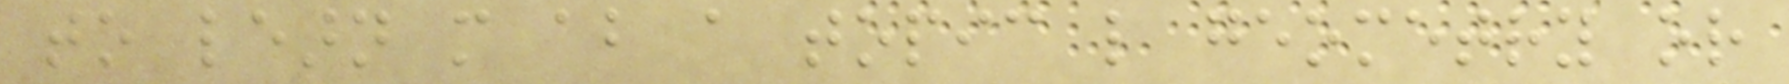to learn more about a topic like geometry or
